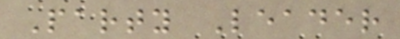Party Leader
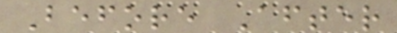Before After
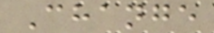Change
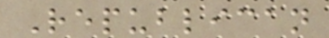Republican
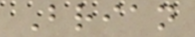Brian
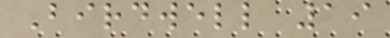Birdwell 19
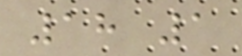18 1
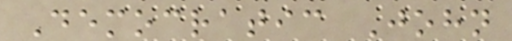Democratic John
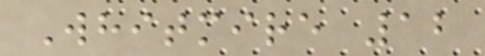Whitmire 12
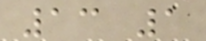13 1
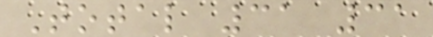Total 31 31
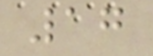17
